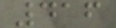416
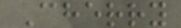Cherry
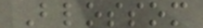Blossom
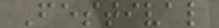Festival
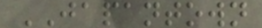JAPANTOWN
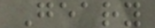Geary
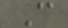C
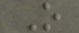O
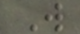W
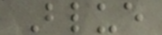Blue
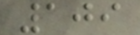109
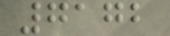7172
